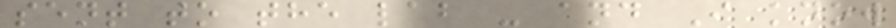sent to the lab - and I know
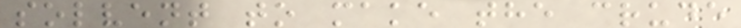solvent to make the crude
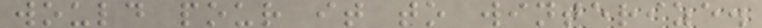would pour it to winterize.
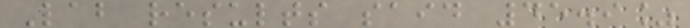Lab results said 45.9%
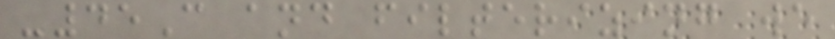-45C and filterizing we
